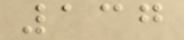137
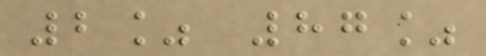2% 87%
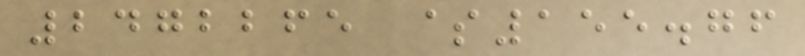2472265 $155.76
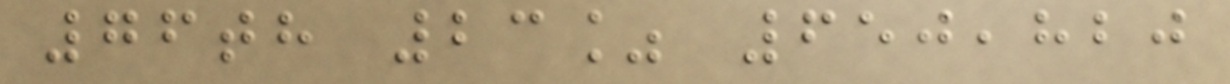76th 23% 650,820
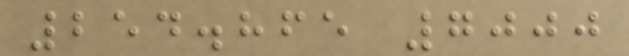254.865 7000
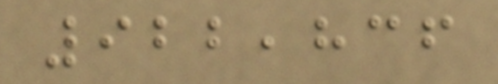922,836
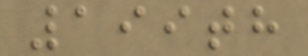199th
